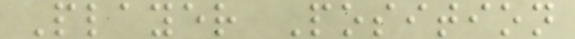Player Position
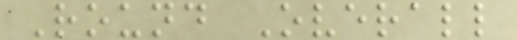Round Overall
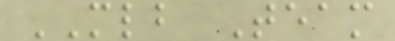MLB Team
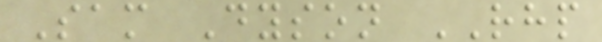Sam Dyson RHP
